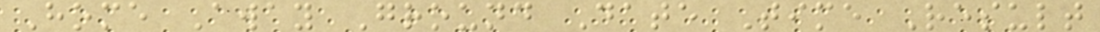Home Away Ground Date Time Result
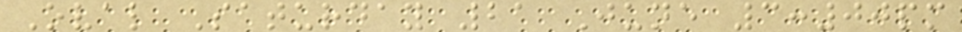Oval Saturday 21 June 3:00pm
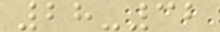28-32
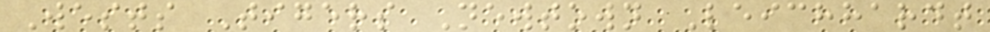Wests Tigers Newtown Leichhardt
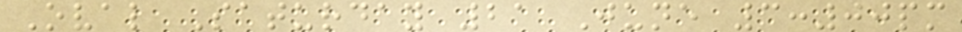Oval Saturday 21 June 3:00pm
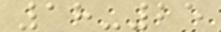18-25
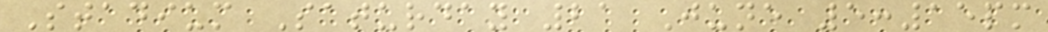Stadium Saturday 21 June 5:15pm
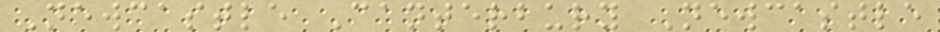Newcastle Canterbury Newcastle
